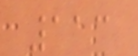113
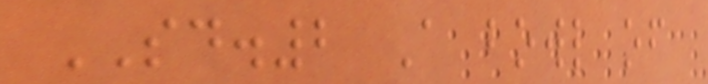SD.2 A bowl of
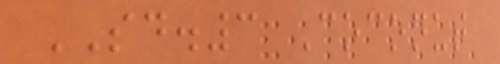SD.3 Coconut
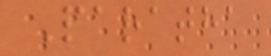Paratha
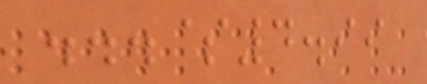...$4.99
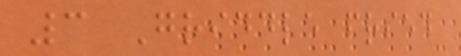3 Griddle fried
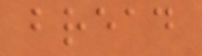bread
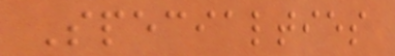Specialties
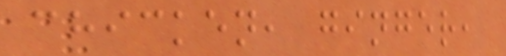chicken, ginger,
